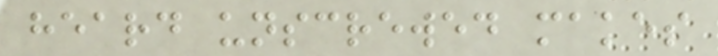heard unscrewed makes
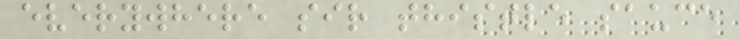everywhere sir thistle sauce
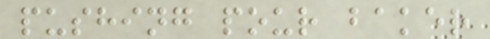pushing pour baker
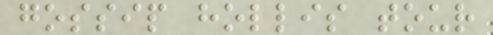gossip hollis tour
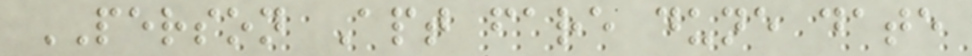PERSON Apt fare dune date
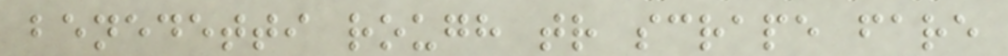benedetti rough tr scrape fare
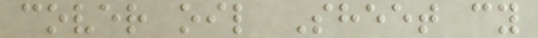cover oil Sheet cy
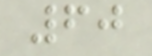60
